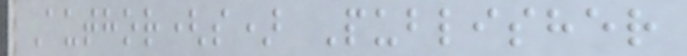Author(s) Publisher
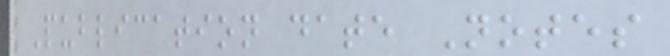Publication date Notes
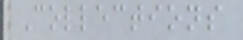Collections
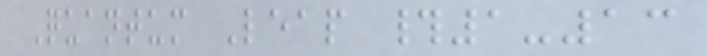Quantum Leap #1-13
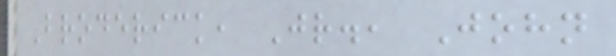Broderick, Jr., John
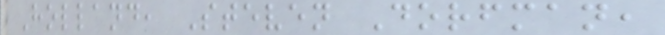Holland, Steven Dorfman,
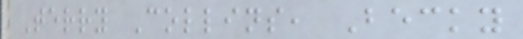Terry Collins, Becky
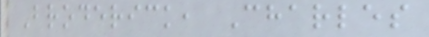Broderick, Charles
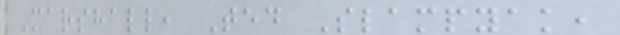Marshall, Ted Slampyak,
